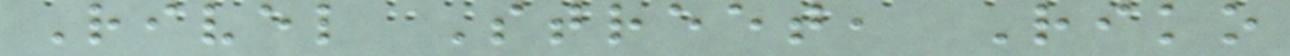Rivel Street, Riko
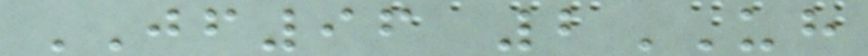JF96 2UH
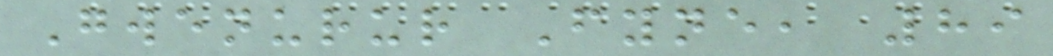Gwenurur Fyne, 89
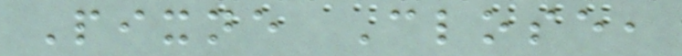Pixne Close,
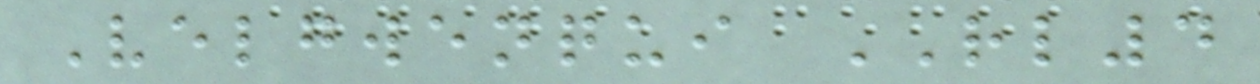Velgwenqui RL4
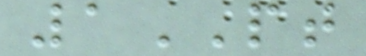1PT
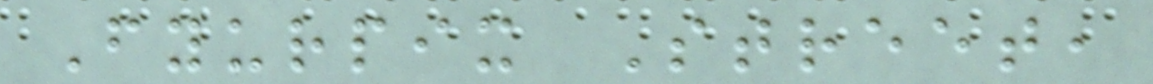Fyurpix Street,
